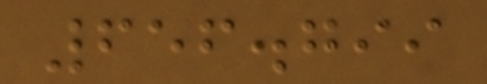656.799
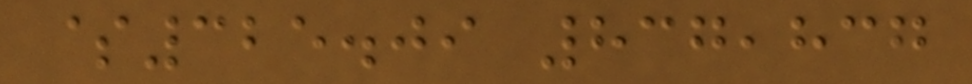$325.09 837,837
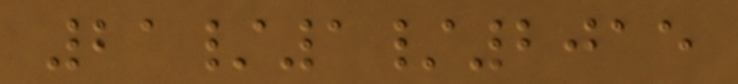21/1/2015
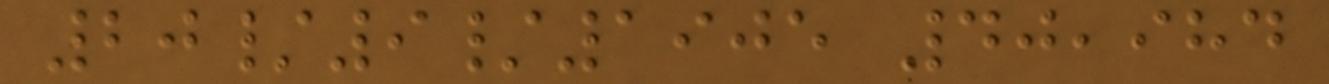20/9/1905 40,984
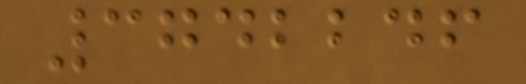3742246
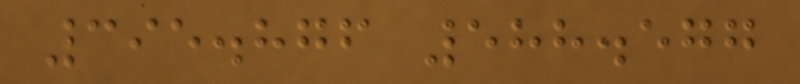395.876 588.577
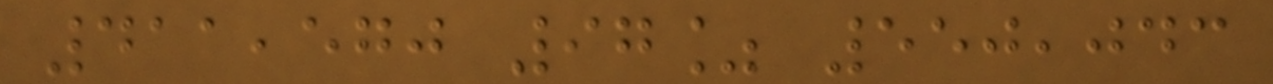411,570 97% 550,043
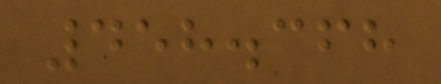458.368
